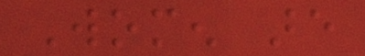Women are
